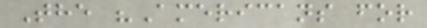The "Americans for
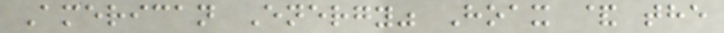American Energy" Hoax & the
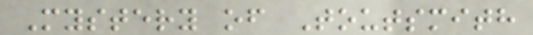Mystery of Toutsmith
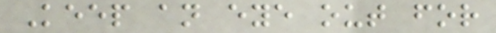Keep an eye out for
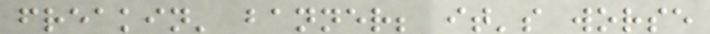freakin' banner; it's worse
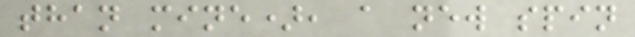than mine), a new spin
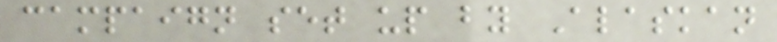campaign set up by Alaskan
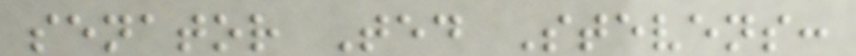senator Ted Stevens:
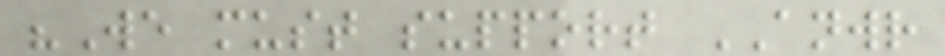"We must support ANWR
